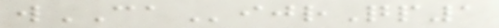wCAijrQp1
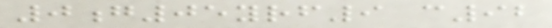0g05yrf9 c92
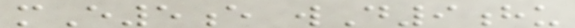mE5e wD9hu
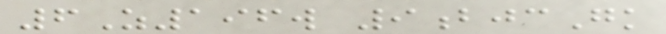6Z196w 9bjcGk
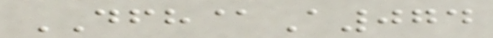DFH@A074
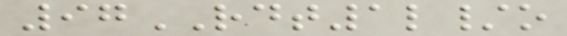97RDT1l/o
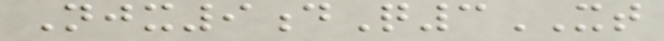Njx9dQ3XT
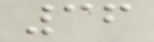36
